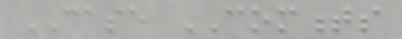CASE COMMENTS
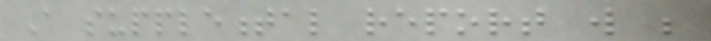A supplemental report will be
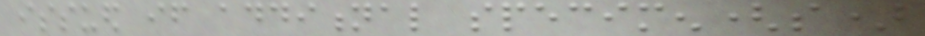issued if additional specimen(s)
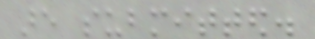are submitted.
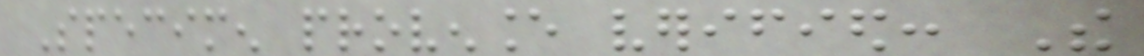Specimen provenance verified: The
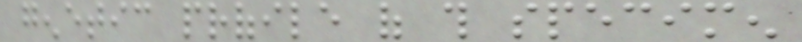genetic profile of this specimen
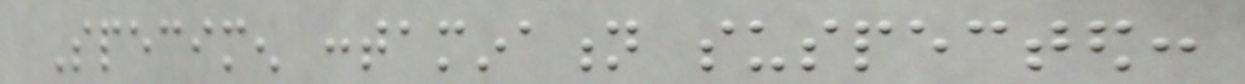Specimen contamination suspected:
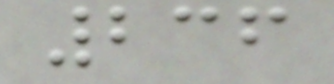236
